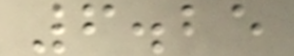6.25
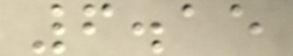6.15
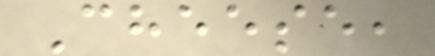Cheese,
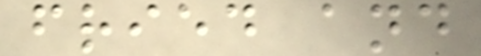fried and
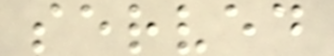served
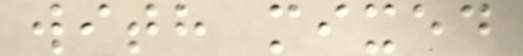with mixed
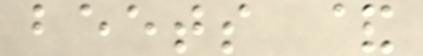beets &
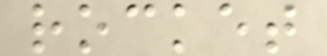rocket
